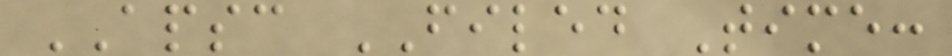APSC FILED Time:
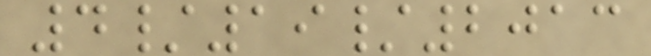4/19/2013
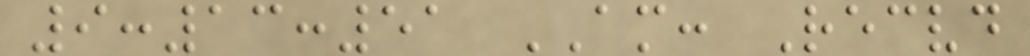9:13:51 AM: Recvd
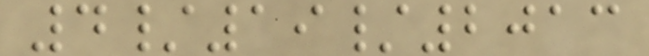4/19/2013
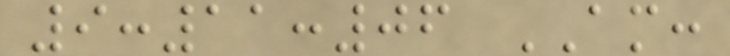9:11:06 AM:
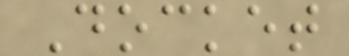Docket
